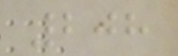208
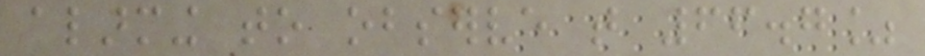alarming to observe that 66.7%
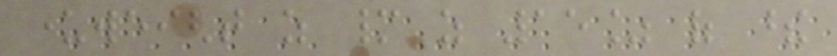underweight as many as 15% of these
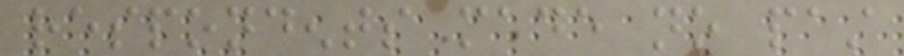respondents made no past
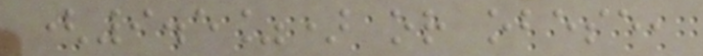(9.5%) or obese,
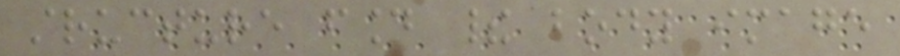structure found their body image
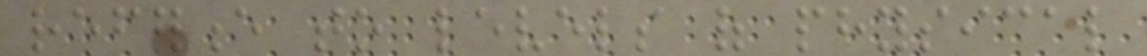reference to levels of physical
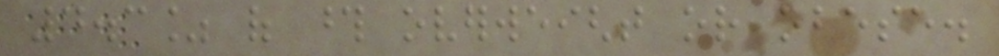4.3% of those overweight or obese.
